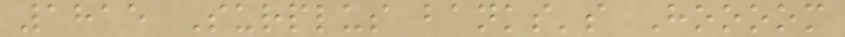1815 Surplus banks's Hoooom
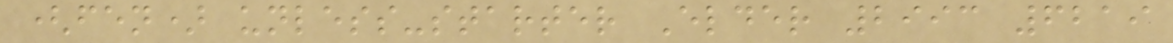(fen) unless-starter Elder 2993 6219
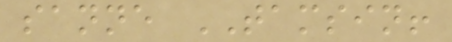sanne TAMSIN!
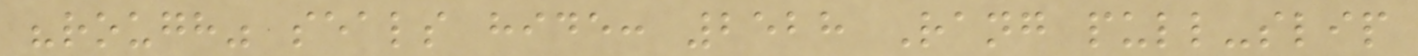"rough" seals hide: 2528 Rang pull-slip
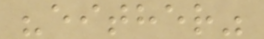"either"
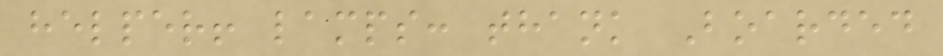helper! lamps: thank Boarded
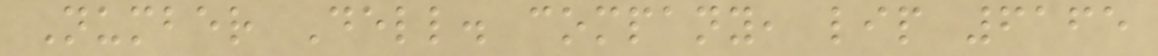Number Dell. company, lip 6165
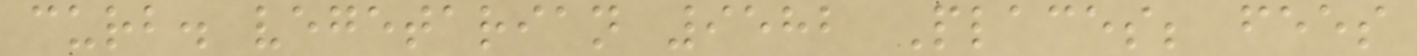curb. vegetarian 9582 Places; fees
